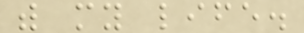with my life.
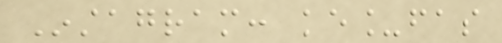Instagram: ke_fas
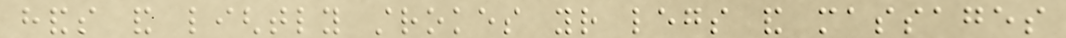hands and lightly strokes your legs and massages
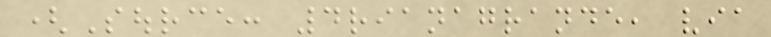(Source: 4rianagrande, via
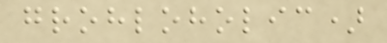grohloholic)
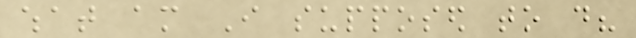what am I supposed to do?
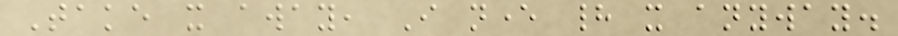Take it away, I never had it anyway.
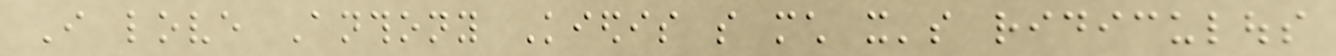I love Anthony Kiedis so much it's ridiculous
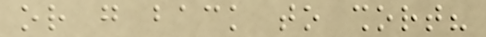or go back to short?
